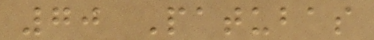70 Patubas
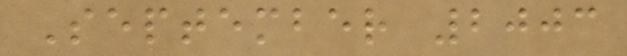September 2003
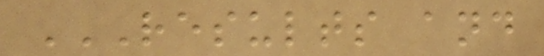RESULTS AND
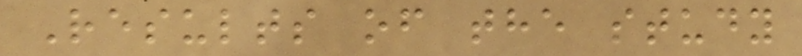Results of the study
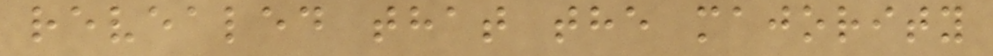revealed that the majority
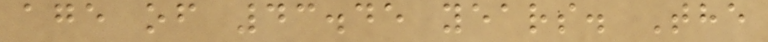age of 43.45 years. The
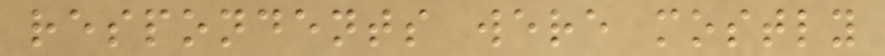respondents were mostly
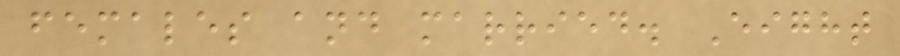females and married. Eight
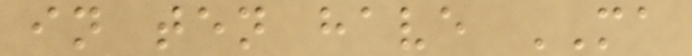in ten have MA
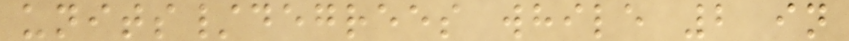units/degrees while 2 in
